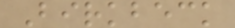Birkbeck
